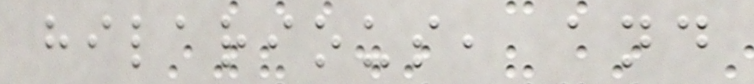hilarious, and
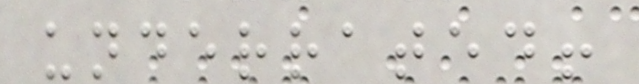underrated!
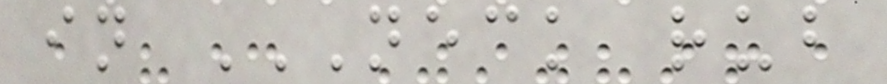in NECK RUB
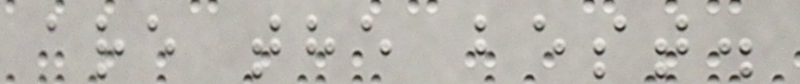are the best.
